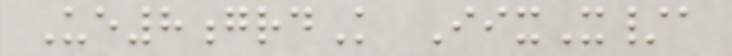Ue8grdK IixX/a
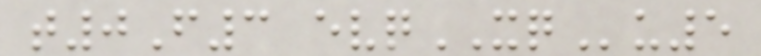t0F3 evqXQu5
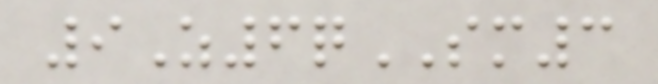9Z6qSM3
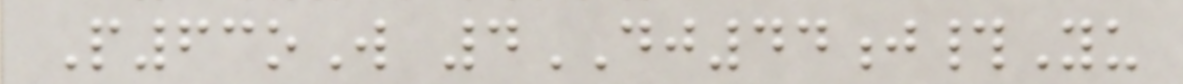P63oW 4DJ44j#Yu
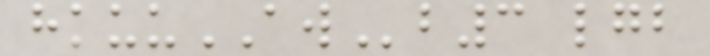hkuuAWb3 lgb
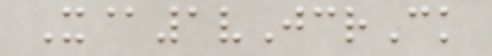X@1vJcrCk
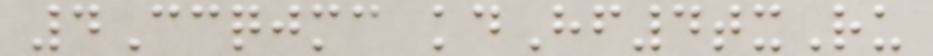4Ccqjmc kdHf4txRu
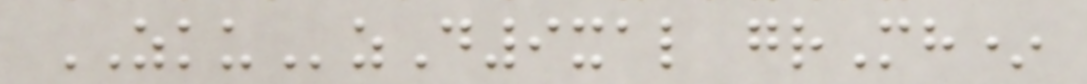ZKUzD9xal grMh*
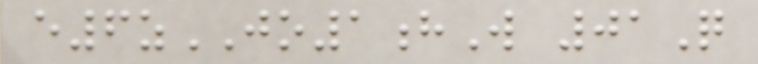e6zJO1hW 01Q
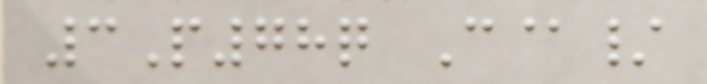3P78q C@/
